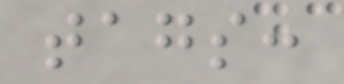tags:
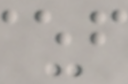-
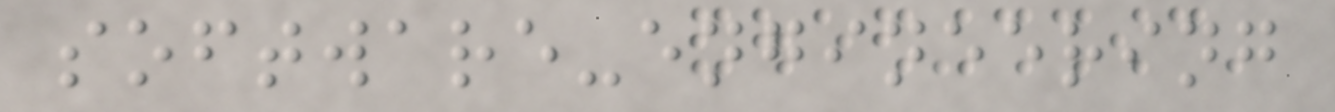software-engineering
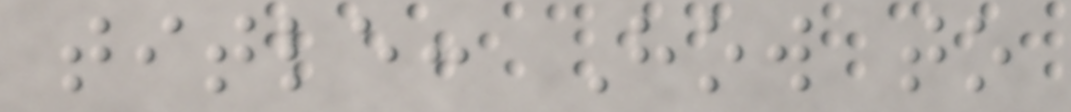title: How to
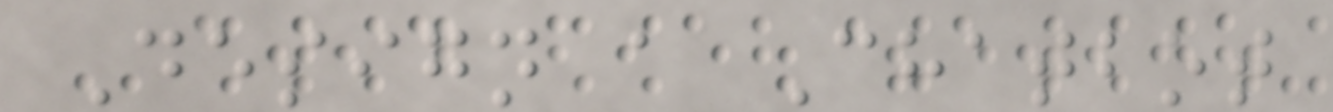Design a Chatbot
